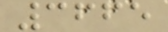3665
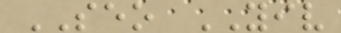SEO YIV
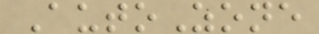AutoZone
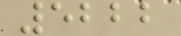5222
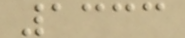1333
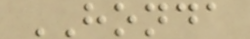HONDA
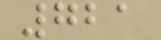721
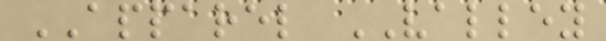APPAREL VALLEY
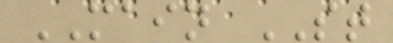MAIN ST
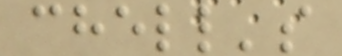chell's
